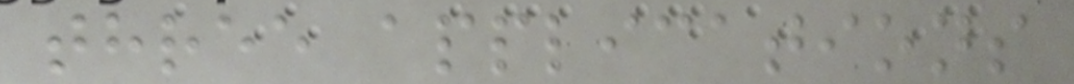three applications
